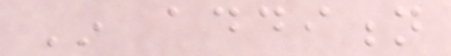In addition
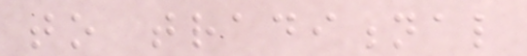to traditional
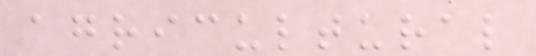agricultural
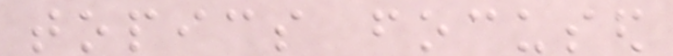topics focused
